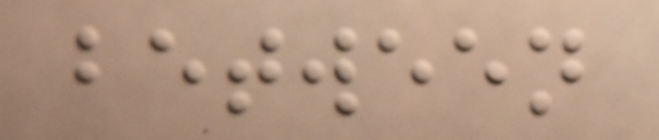between
